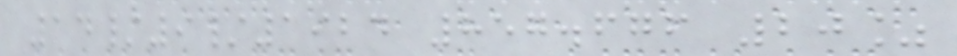14/9/1924 857.676 20%
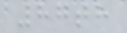87th
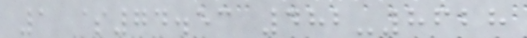1 $74.53 482-8628
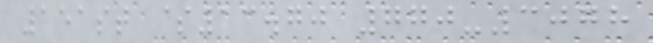151st $13.70 770-3078
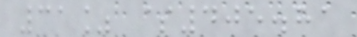31% $405.81
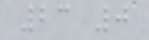23 0
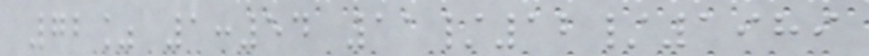72% 1:54 11/12/1989
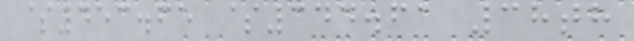$453.65 $344.61 38th
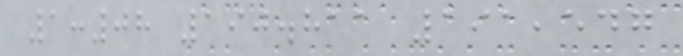1:08 190.811 191,547
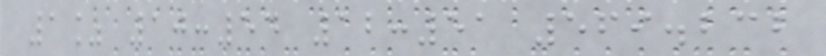1% 10:54 12:51 569.232
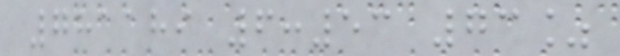781189 6:53 73%
